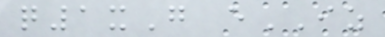q1xG eIZ
